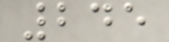245
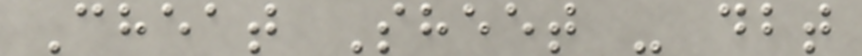Cheat Sheet - dbt
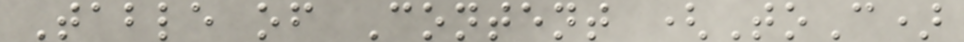Table of Content (ToC)
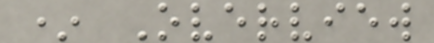* Overview
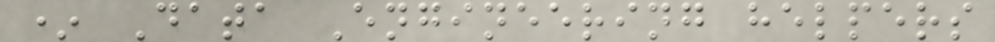* Data Engineering helpers
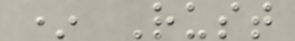* Rust
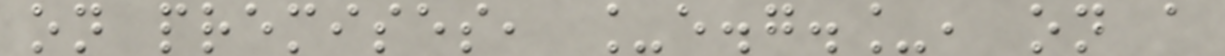on premises, _e.g._, on a
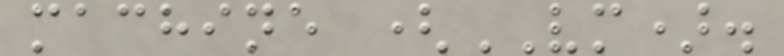machine (VM).
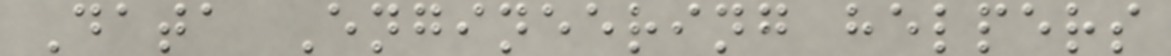Data Engineering helpers
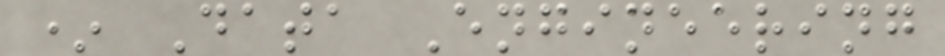* Data Engineering
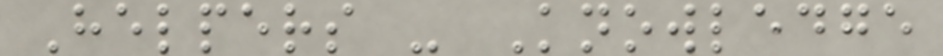Helpers - Knowledge
